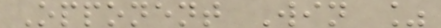Opponent Win %
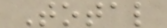Total
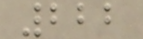222
